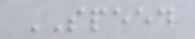SPEED
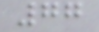77
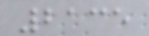2135
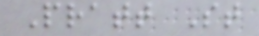Pratt St
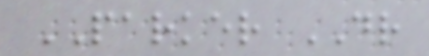PARKER DR
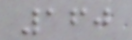160
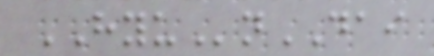HYUnDAI
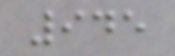945
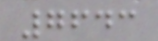7643
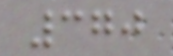370
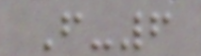F-6
